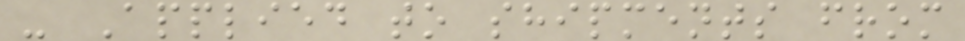- Applied to shipments from
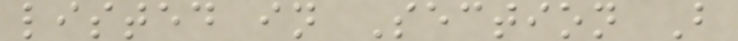listed in Section B
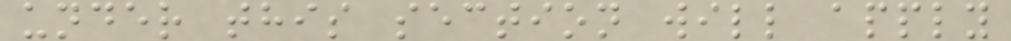under this section will apply
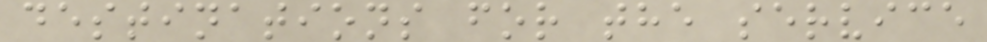destinations for the service
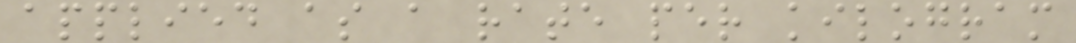applied as a rate per kilogram
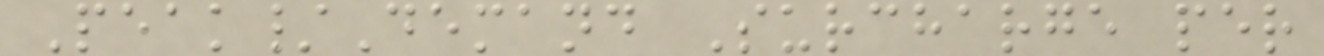Peak/Demand Surcharge per
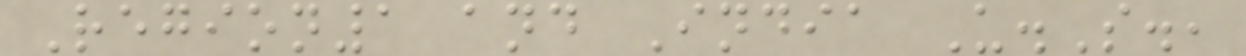Region1 and India U.S.,
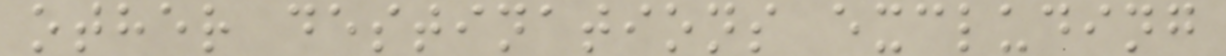other destinations excluding
